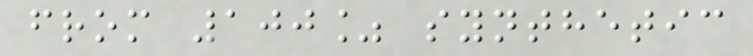from 100% synthetic
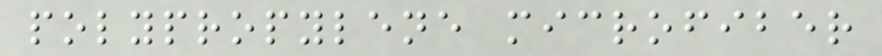polypropylene microfiber
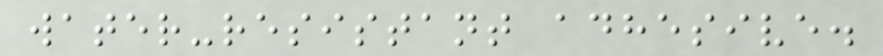water-resistant adhesive.
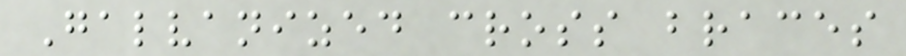Galvanized cross braces
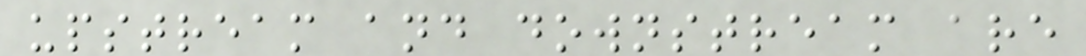upstream and downstream are
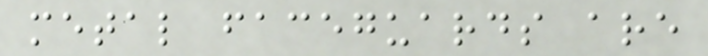metal faceguards are
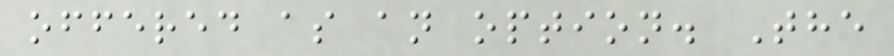offered as an option. The
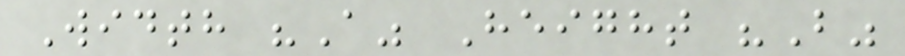Width "A" Height "B"
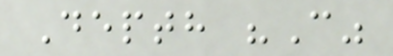Depth "C"
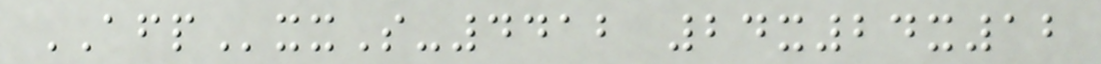AFPxxS-4412 24x24x12
